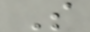S
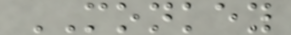MONKEY
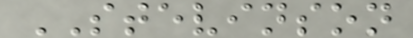STEVINSON
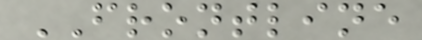FRONTLINE
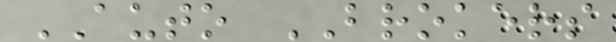AUTO BROKERS
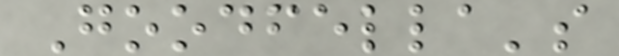Goodfella's
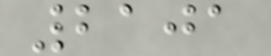2101
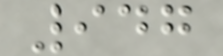947
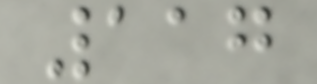117
